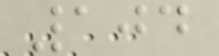104
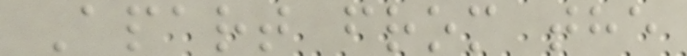Apart from the
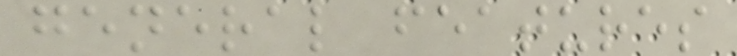general features
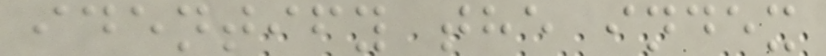identify the index
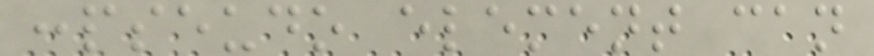:pseudo element can
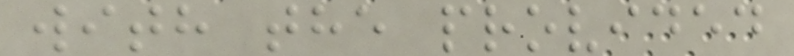with the provided
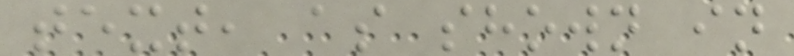text, as shown in
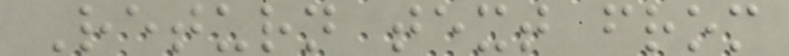Return text from
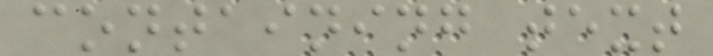containing text
